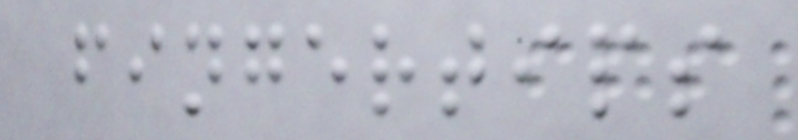fingertips
